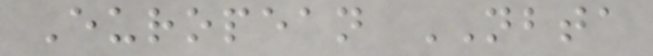European NBTA
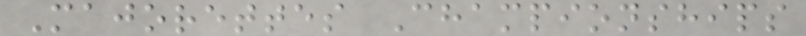Majorettes Championships
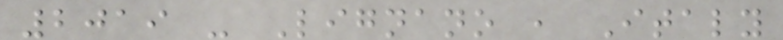2019 - Lignano , Italy
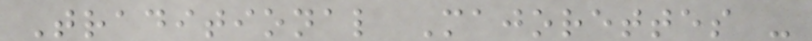Traditional Majorettes -
